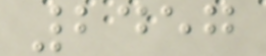2457
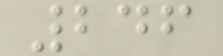246
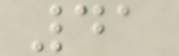41
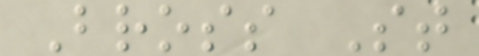Bross St
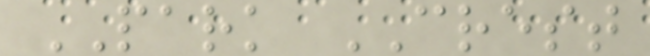PARK CREST
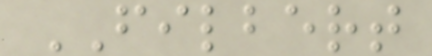FILBERT
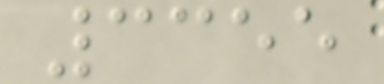3355
